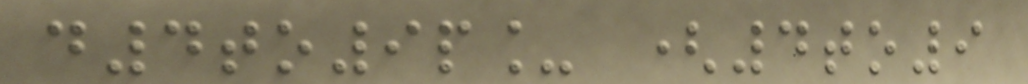d4to9p_ (4to9
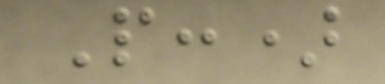P:)
